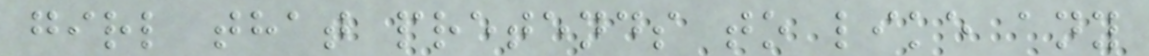girl that pretends to like any
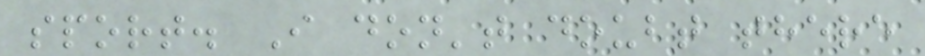sport. I don't doubt there
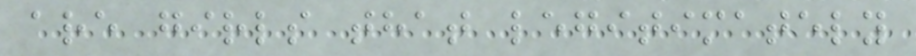are girls that legitimately
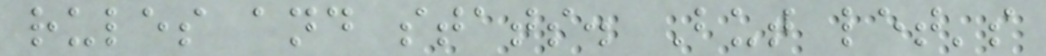rules and stats. But let's
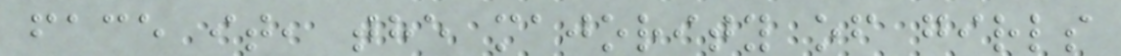face it, the majority of girls
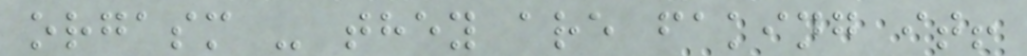orgasm - they are faking it!
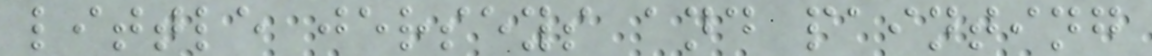little jerseys and painting
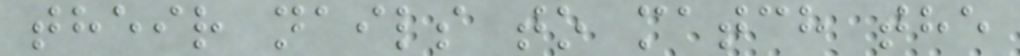their nails to match the
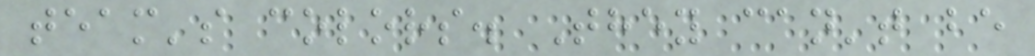team's colors. They can't be
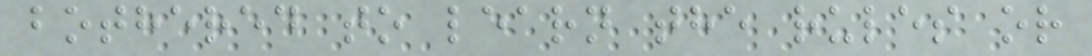bothered to learn the rules or
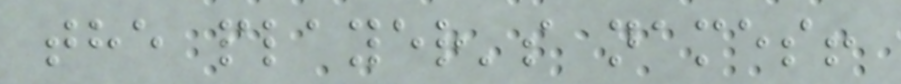the player's names!
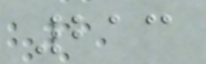213
